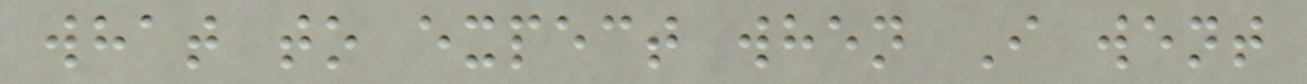what to expect when I went
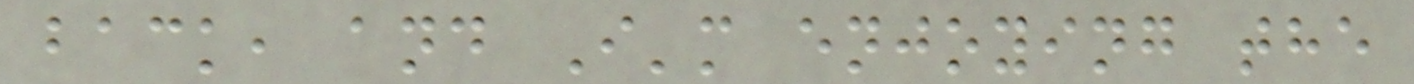back, and I'm enjoying the
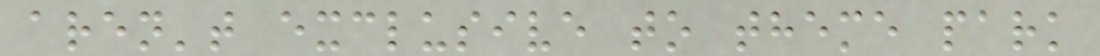aren't exclusive to theme park
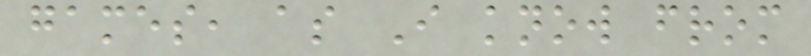games, as I know from
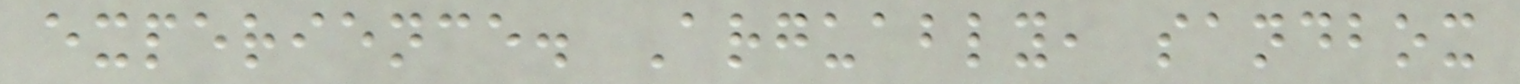experience. Arguably, sandbox
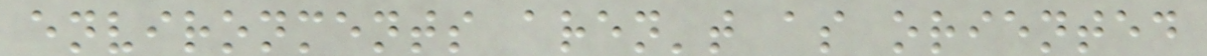environments aren't as oriented
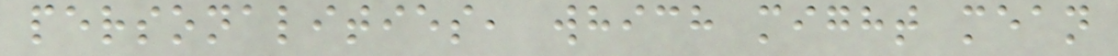personalities, which might mean
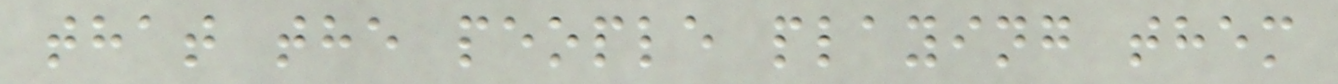that the people playing them
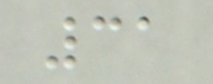31
